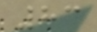83
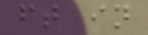ft in
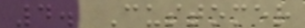4. Customer
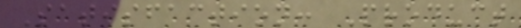Satisfaction: Product
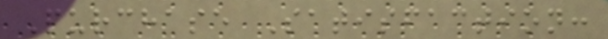Purchase Satisfaction:
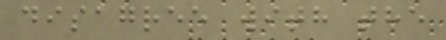disagree with the
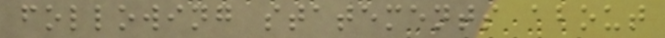following statements about
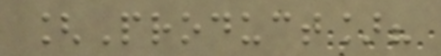[Product]?
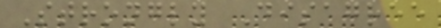Strongly Disagree
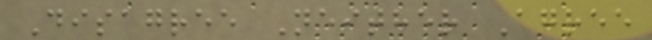Disagree Neither Agree
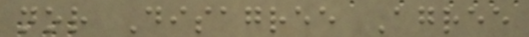nor Disagree Agree
